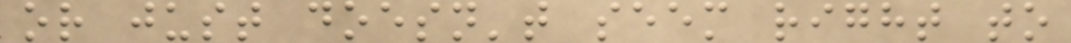or just doesn't seem right to
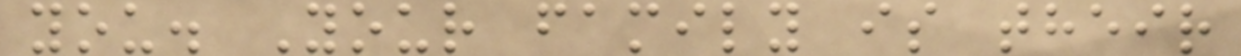you. Your family is their
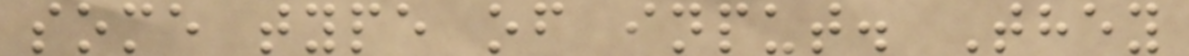some type of input. They
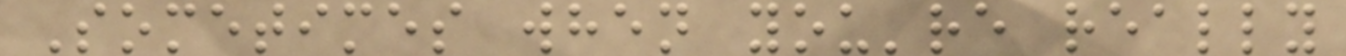Sometimes when you're really
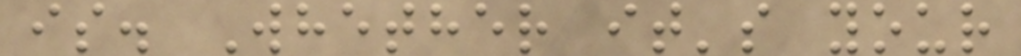is. Whether it's your
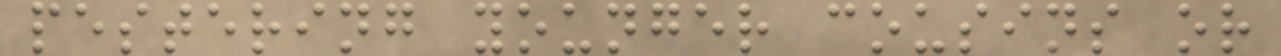pestering younger cousins or
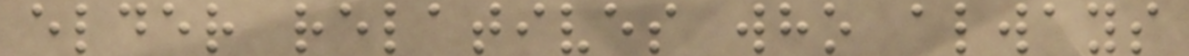elder relatives who always
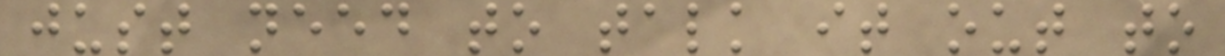just need to talk it out to
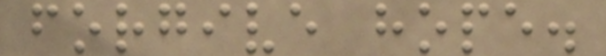forgive hope.
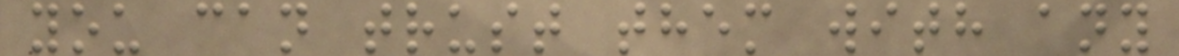you can trust them with any
